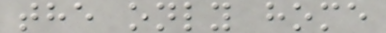the only home
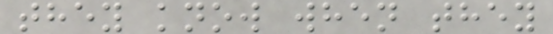they know when they
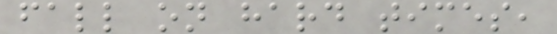fall on hard times,
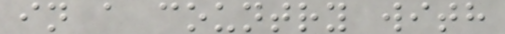in a country with
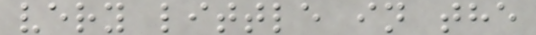very little in the
